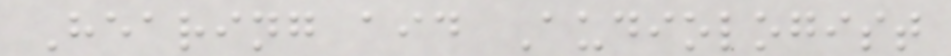Hearing aid Audiologist
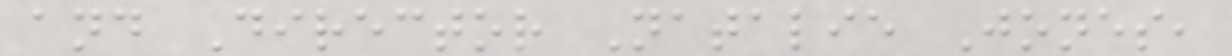and Director Natalie Jones,
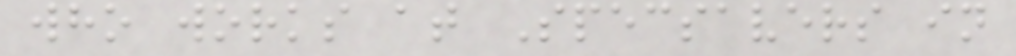who works at Specsavers in
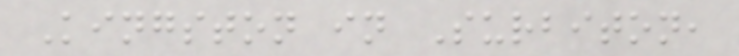Kingston in Surbiton,
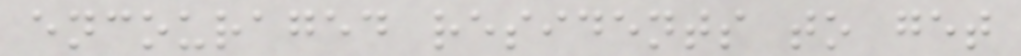encouraged residents to get
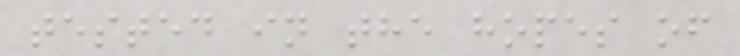tested in the hopes of
